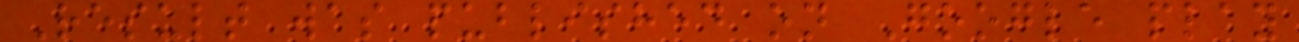Result was published on Google play
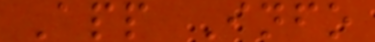App Info
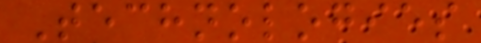Technologies
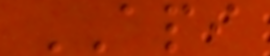API
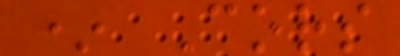* Cors
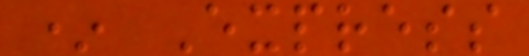* Express
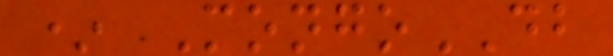* MongoDB
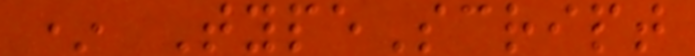* TypeScript
